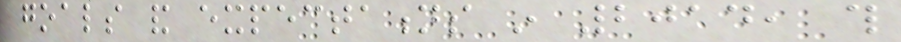goals and expectations in 2014, this
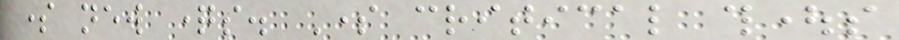some new questions. Some critical thoughts
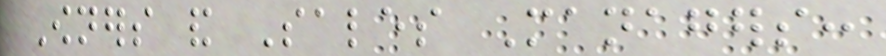Owners and Sales Managers:
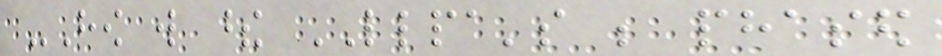-How will these LLPA's be phased
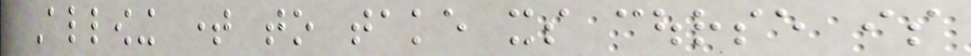Allowing time to take its course is
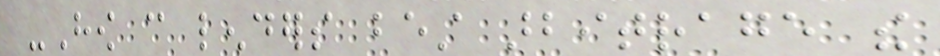-How can lenders best arbitrage the
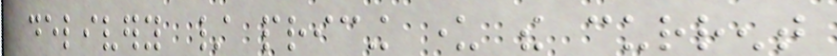delivery / pricing under the current
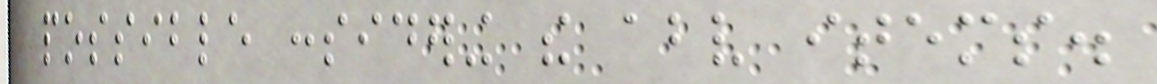possible considering the above items.
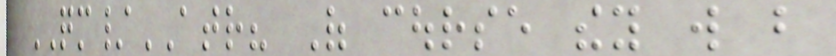QM/ATR? Of course they will but
